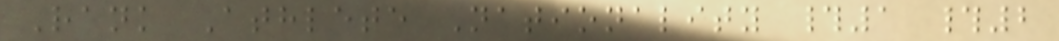Rank Athlete Nationality #1 #2
